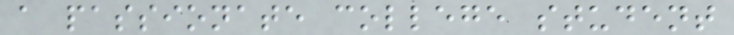a passionate college student
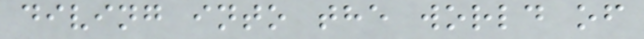diving into the world of
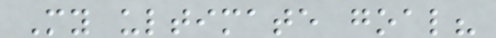My ultimate goal?
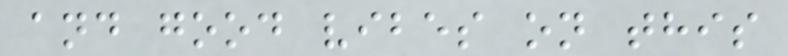and good vibes on this
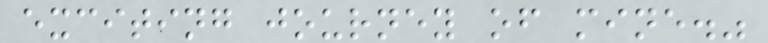exciting journey of mine."
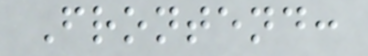Frontend:
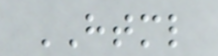HTML
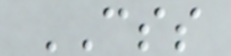CSS
